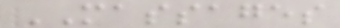MASSAGES
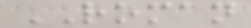ROMAN
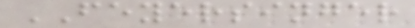FEYERSINGER
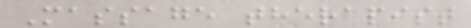Massage therapist
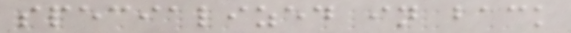specialized in back
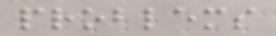problems
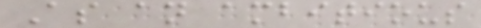As an ambitious
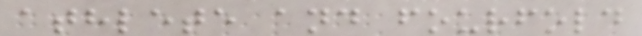athlete and fourfold
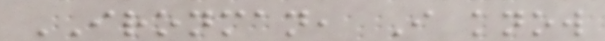IRONMAN, I know
